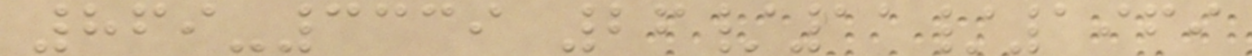869-3339 26/11/1969
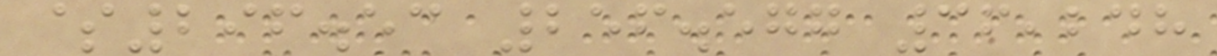$296.53 256.577 36,248
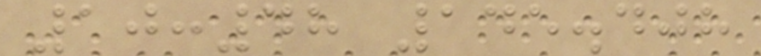10:48 145.408
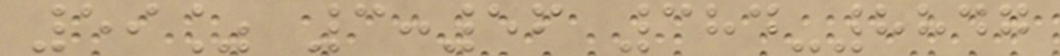59% 3:56 384-8847
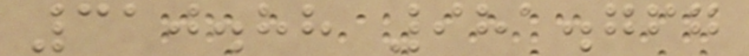310.88 981.767
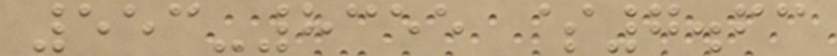553-8355 $7.63
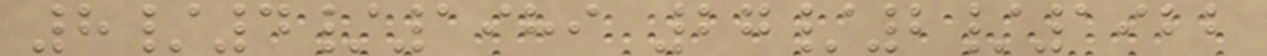8/4/1989 27/2/1922
